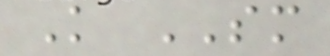K SM
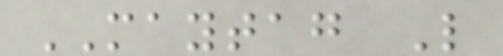MAYTAG L
